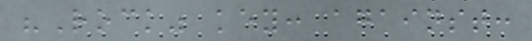"Rock" key: against:
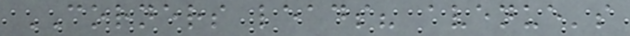CORNERS leads? avenue's
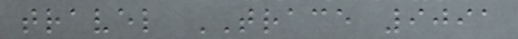travel TRACE 9091
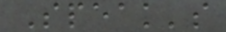Speak's
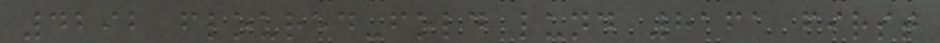4292 floured-fold lund 8161 first
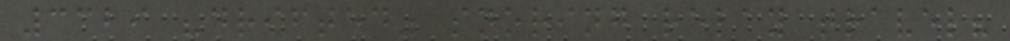3329 "drifted" snoring relay travel?
